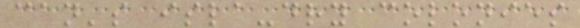can's isla-dry colonies
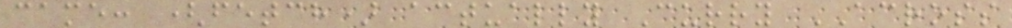came: (fetch) actually Curry ACROSS
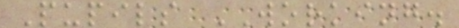Pupils WORKING.
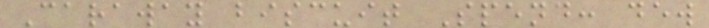Caraway biscuit Spend: dew
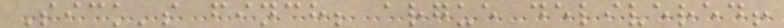Sick's finch; argue delivered!
